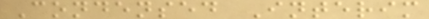Condensed Interim
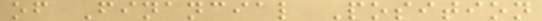of Financial Position
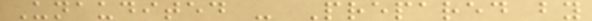Unaudited - Prepared by
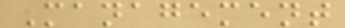Management
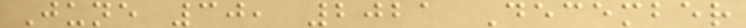June 30, 2021 December
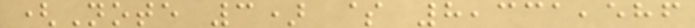(Note 3) $ 8,331,586
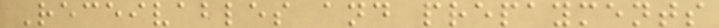Receivables and prepayments
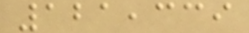121,339
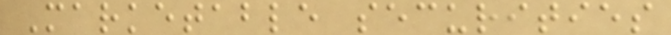Marketable securities
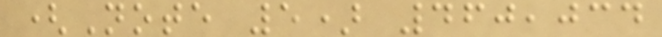(Note 5) 460,034
